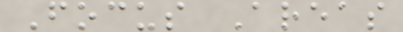Focus Areas
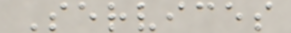Services
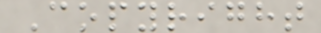Copyright
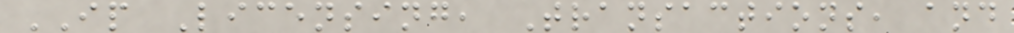IP Licensing, Transactions, and
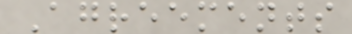Agreements
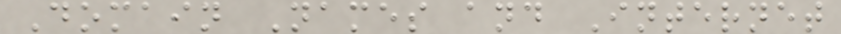Domain Names and Internet
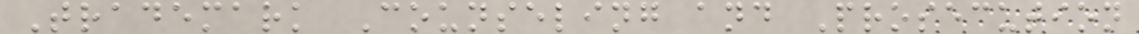Trademark Counseling and Prosecution
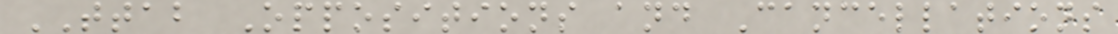TTAB Oppositions and Cancellations
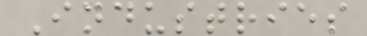Industries
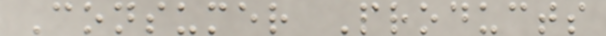Consumer Products
